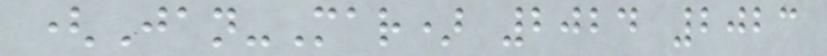(Jan-Mar) 2024 2023
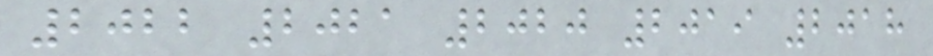2022 2021 2020 2019 2018
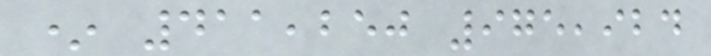* 411,250 975,924
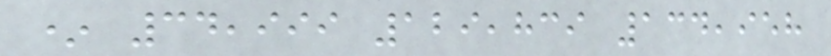* 34,999 129,839 134,958
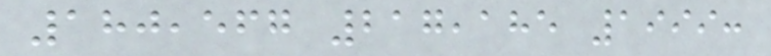180,567 217,185 1999:
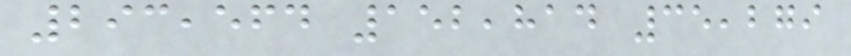293,564 152,814 35,279
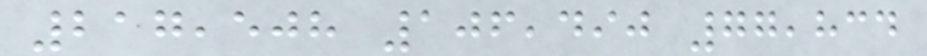217,508 106,490 77,834
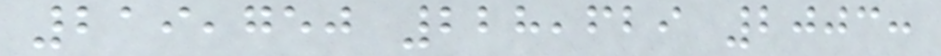219,750 228,629 2003:
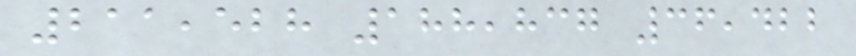211,528 188,837 36,422
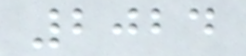2024
